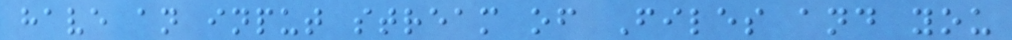have an input stream of Files and you
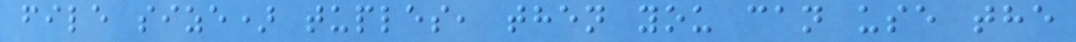file size) tuples, then you can use the
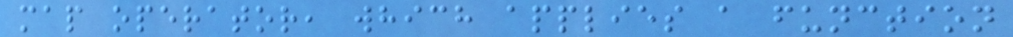map operator, which applies a function
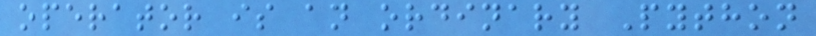operator is an ordinary Python
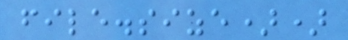file.size))
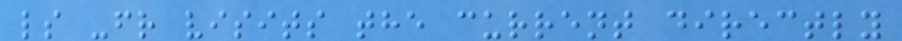ls -fr visits the current directly
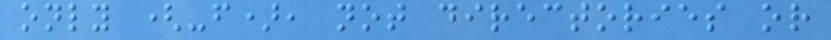only (-f), not directories or
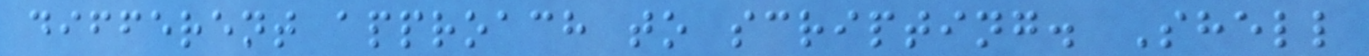different approach to scripting. Shell
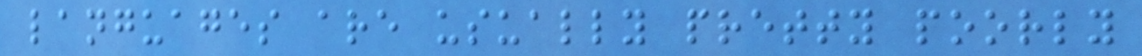languages are usually pretty poorly
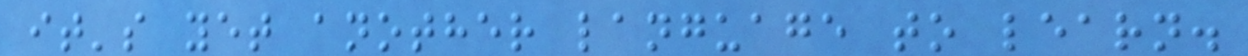it's yet another language to learn.
